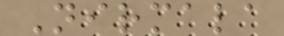Nirmala
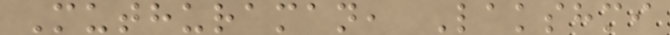Muthuraman, Lakshmi
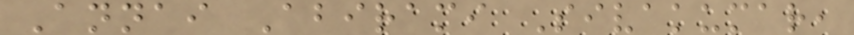Annai Abirami Sivakumar,
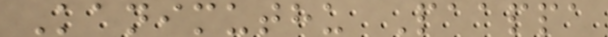Kanimuthu Paappa
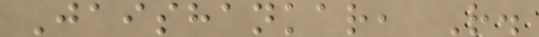Jaishankar, R.
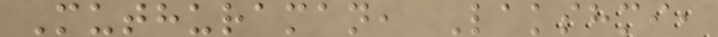Muthuraman, Lakshmi,
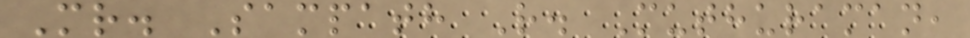Mr. Sampath R. Muthuraman,
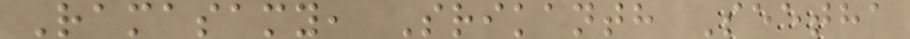Ramasamy, Srikanth Seetha
